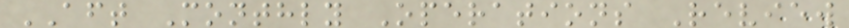AFT Monthly Operations Review
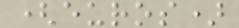(euros)
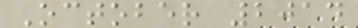October 2014
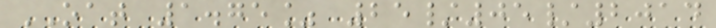OAT 1.75% 25/05/2014
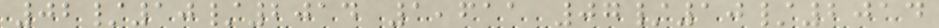02/10/2014 1,611 07/10/2014
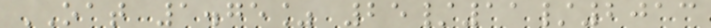OAT 1.75% 25/11/2013
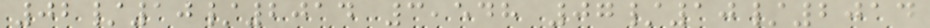02/10/2014 3,548 07/10/2014
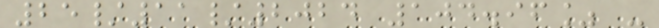25/11/2024 104.96% -
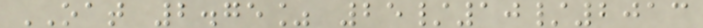OAT 2.75% 25/10/2013
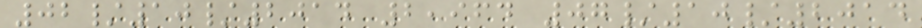02/10/2014 2,964 07/10/2014
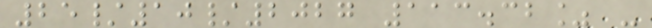25/10/2027 113.32% -
